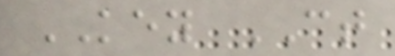KEY CT
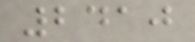2410
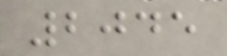2045
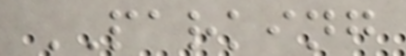PARKING
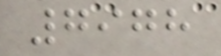7978
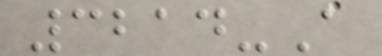3214-A
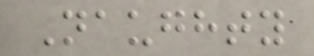Naughty
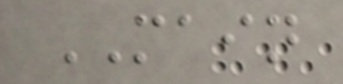MAIN
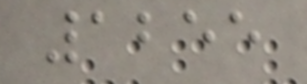1255
